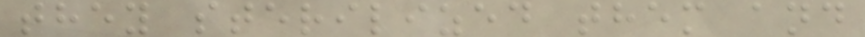they sterilized them and
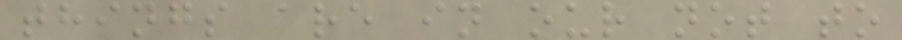things are in our not to
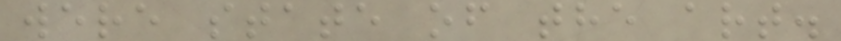were state of the art.
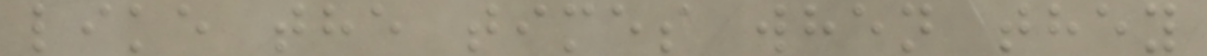like the times when they
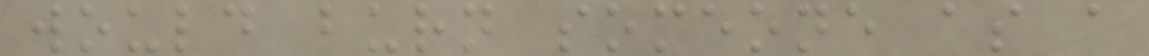would burn someone as a
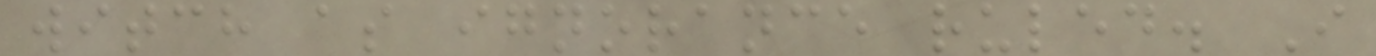witch as ignorance ruled. I
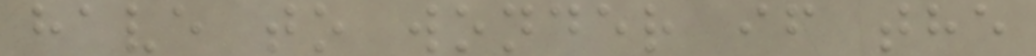have to wonder if the
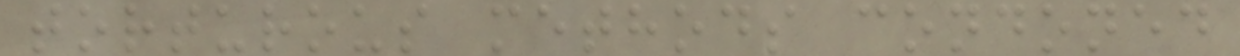torturous methods condoned
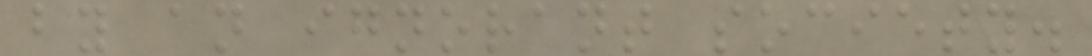by an ignorant society.
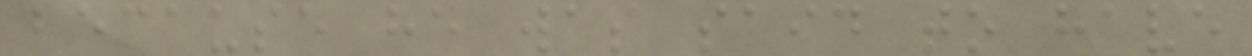because he was said to have
